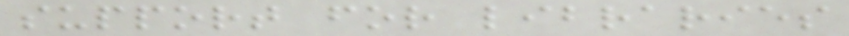support for libraries
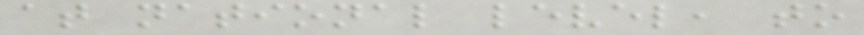at national level, to
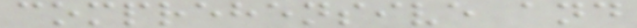comprehensive and
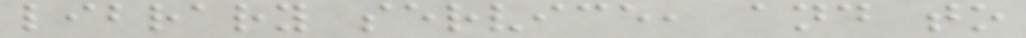library service, and to
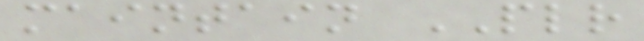maintain PLR
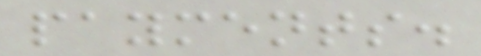payments.
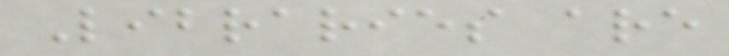Libraries are
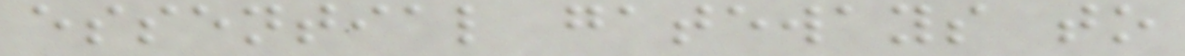essential gateways to
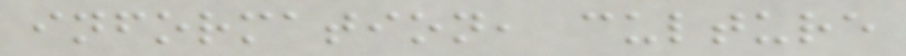information, culture
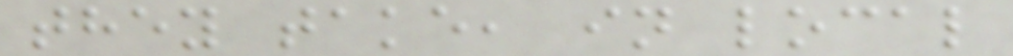they take, in local
